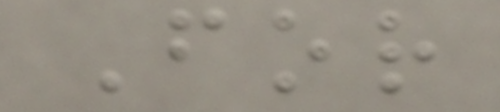For
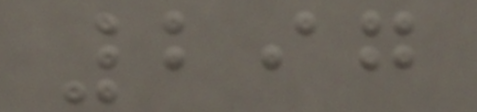297
